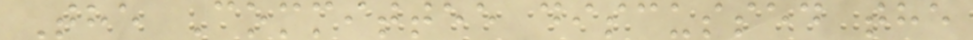The Committee discussed the
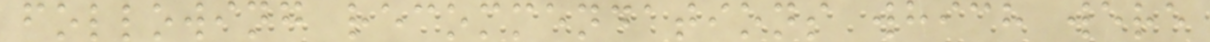following recommendations which were
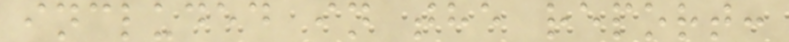included in the report:
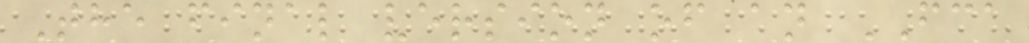The final version of an FCA
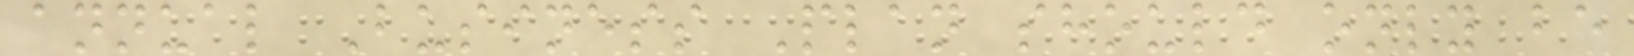annual Business Plan should only be
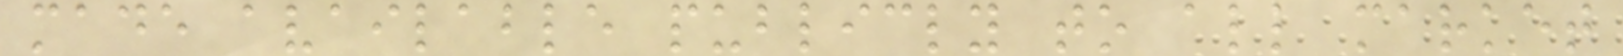made available publicly to all market
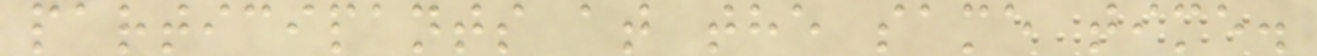participants at the same time.
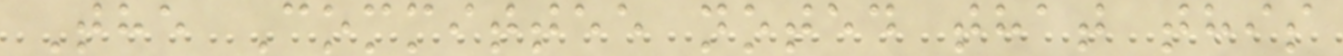The Committee noted that this
